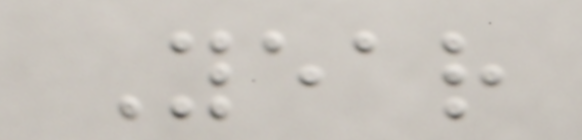Year
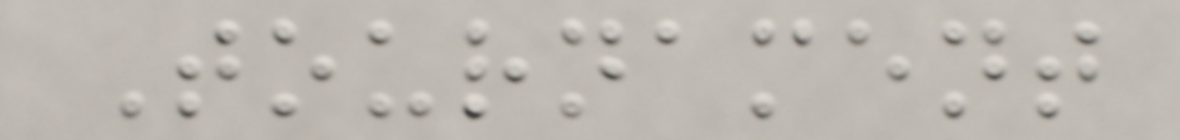Tournament
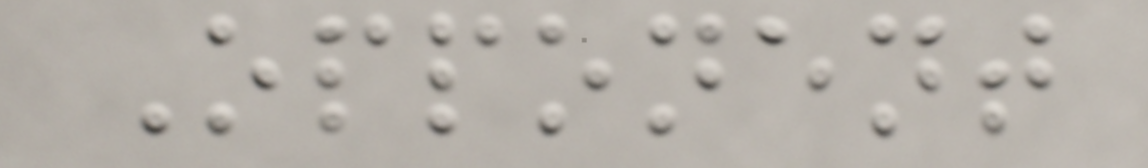Opponent
